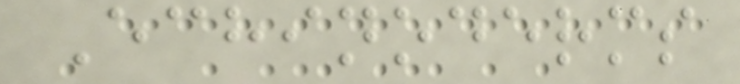Echinoderms
